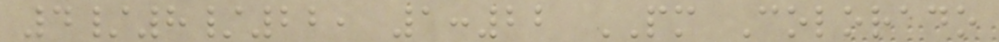4/8/22, 1:22 PM Colorado
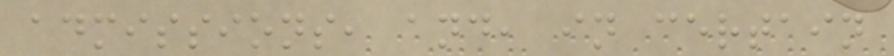admissions, and, in certain
